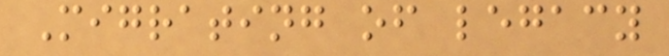Migrating of legacy
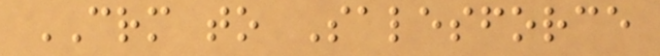CRM to Salesforce
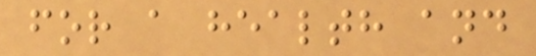for a health and
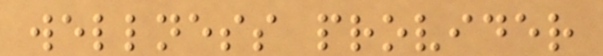wellness provider
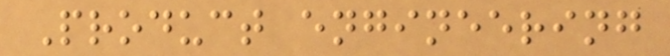Product engineering
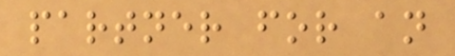partner for an
